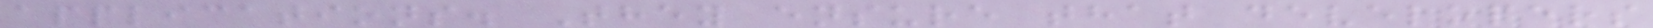applications. They ensure that developers
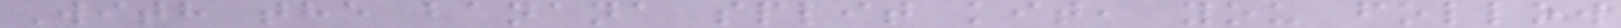With the banana split kit, you follow
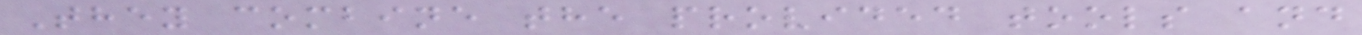They combine the provided tools and
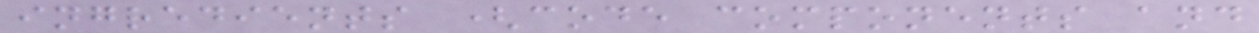ingredients (code components and
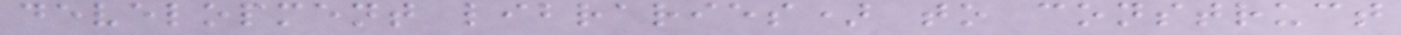development libraries) to construct
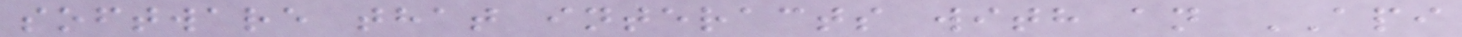software that interacts with an API
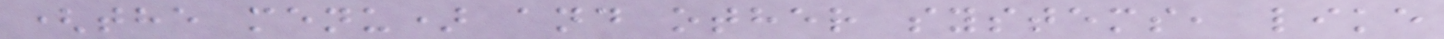(the menu) and other systems, like
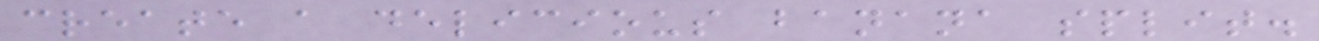create a delicious banana split.
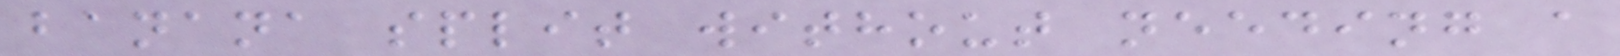banana split without needing a
